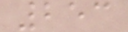253
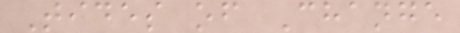Tides of Change
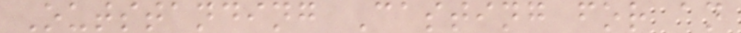Outstanding Casting for an
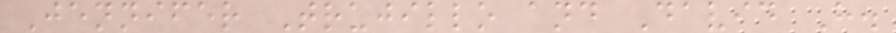Jennifer Trujillo and David H.
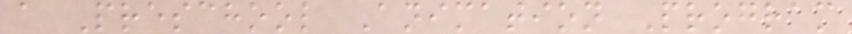a Preschool Animation Program
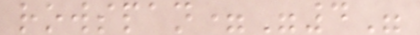rowspan="4"
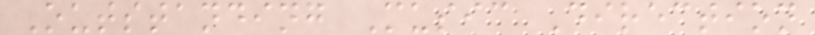Outstanding Music Direction
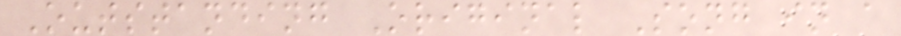Outstanding Original Song in a
